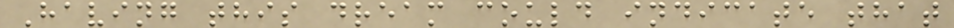Having this dream could indicate that
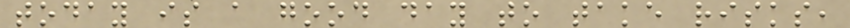today is a good day to take risks,
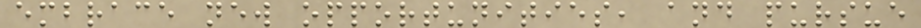embrace new opportunities, and pursue
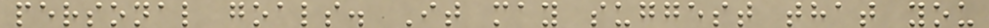personal goals. It may suggest that you
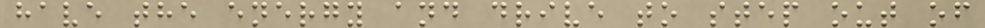have the energy and drive to step out of
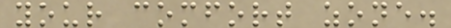your comfort zone.
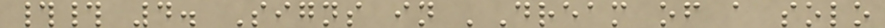## 4. Signs in 'Dream of a solo
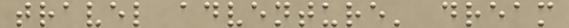travel adventure' dream
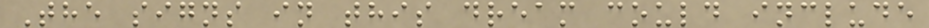The signs in this dream could include
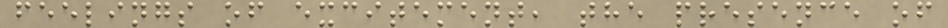feelings of excitement, the presence of
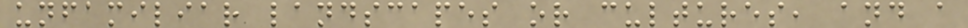unfamiliar landscapes or cultures, and a
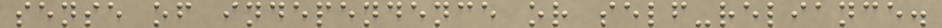sense of independence or self-reliance.
